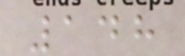148
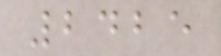2425
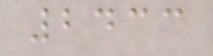2433
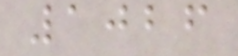1026
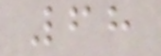68
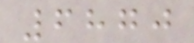6870
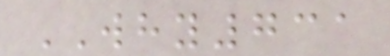WHY731
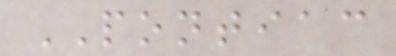PONTIAC
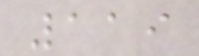119
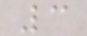3
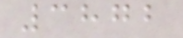3872
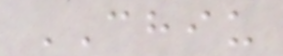CHIU
